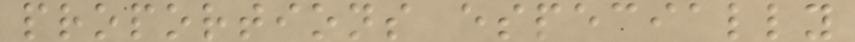proportions especially
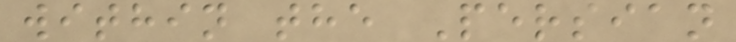within the Persian
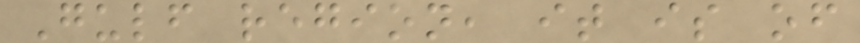Gulf region, it is of
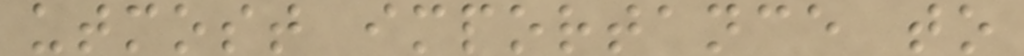utmost importance to
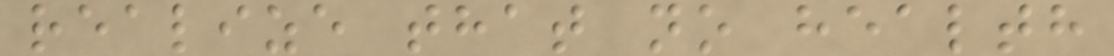realize that no health
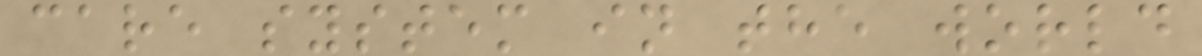care system in the world
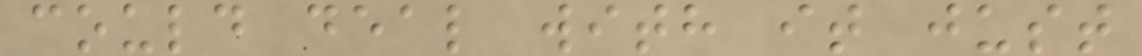could deal with it just
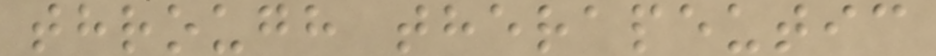through therapeutic
